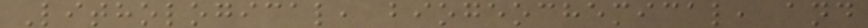Lithological, biogeochemical, and
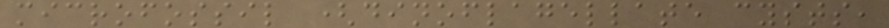microfossil (dinoflagellate cysts,
